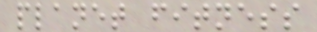planet fitness
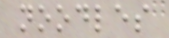noodles
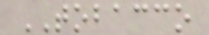TOBACCO
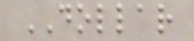DOLLAR
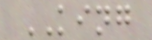KING
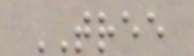TREE
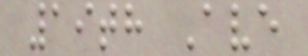19th Ave
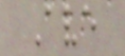Ave
